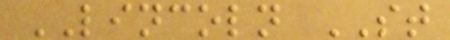LINCOLN ST
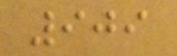909
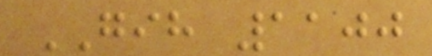GIH 1100
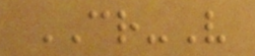CR-V
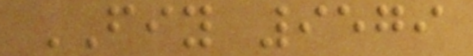FIY 9579
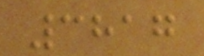3817
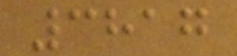3817
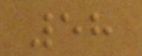58
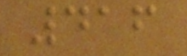416
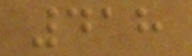418
